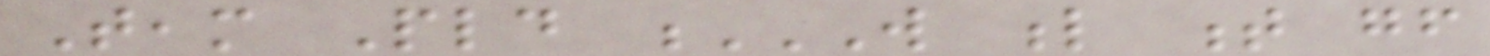Team Pld W L T GF
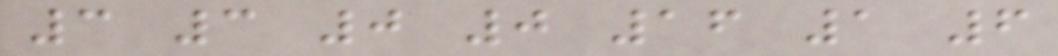3 3 0 0 16 1 6
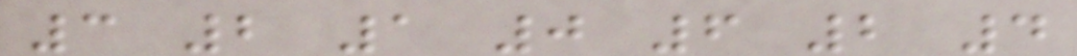3 2 1 0 6 2 4
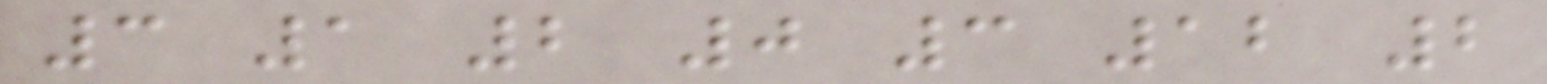3 1 2 0 3 12 2
